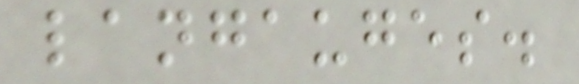langauges.
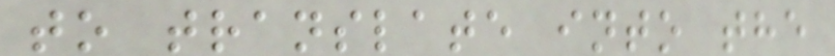to translate into the
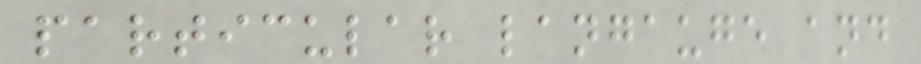particular langauge and
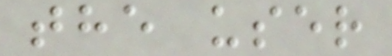the user
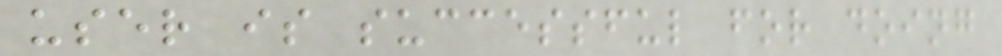user is successful for doing
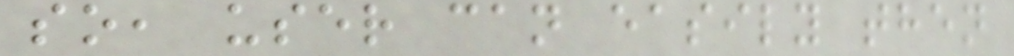so, user can easily then
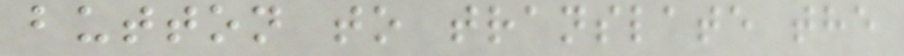button to translate the
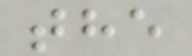the
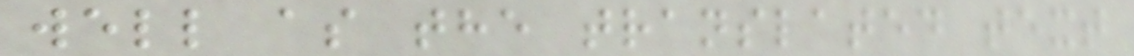well as the translated text
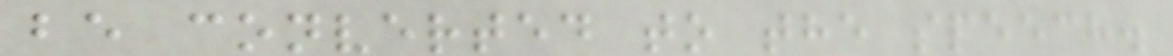be converted to the speech.
